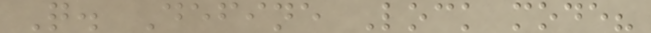Q. Define Lock mode?
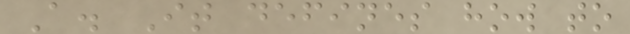A. It defines how to
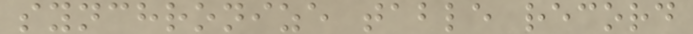synchronize table record
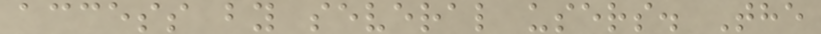access by several users. The
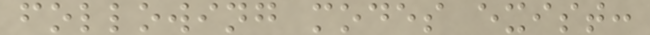following modes exist:
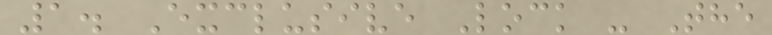1. Exclusive Lock - The
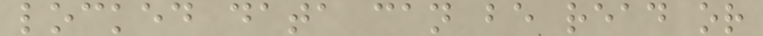locked data can be read or
